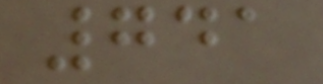741
